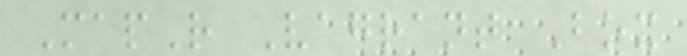MapR Vagrant Box
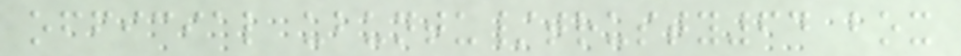official ubuntu/trusty64 box
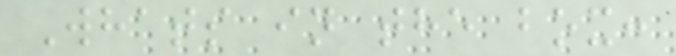Whats in the box:
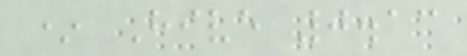* Hive 0.13
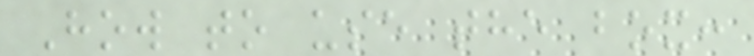How to use the box:
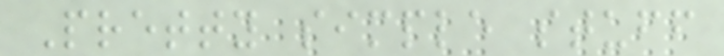Pretty simple stuff
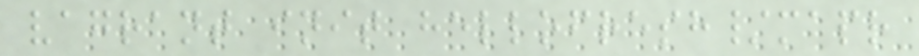vagrant init hellofresh/mapr
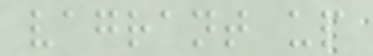vagrant up
